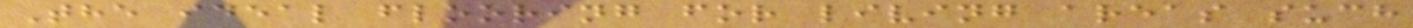The ideal flooring for living areas such
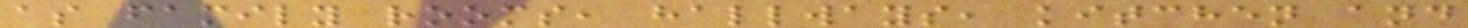as family rooms, hallways, kitchen and
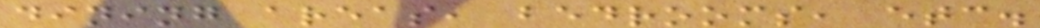dining areas, bedrooms, etc.
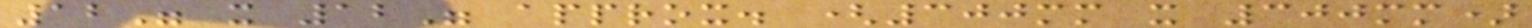12" x 12" approx. (300mm x 300mm)
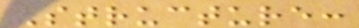Structure:
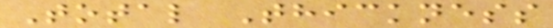Total Thickness
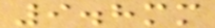9.8mm
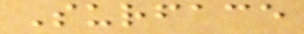Surface
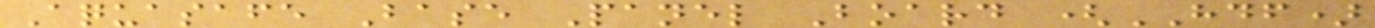Aquasafe Base Panel Board (HDF)
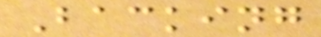Backing
